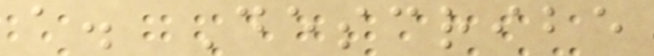a. Describe
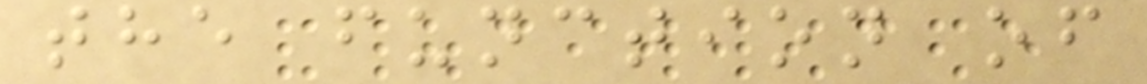the function of
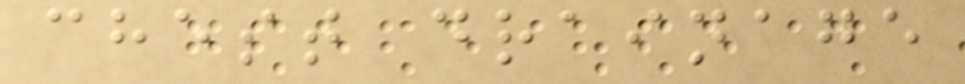chest drainage
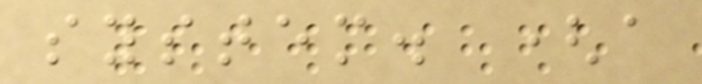system. (a
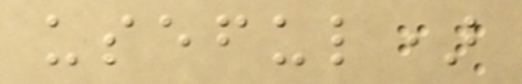useful)
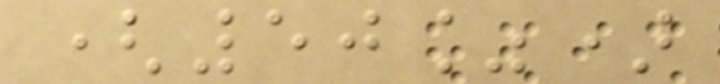(50%)
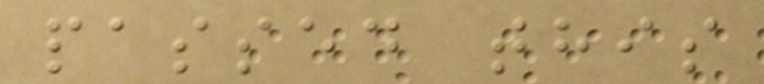passed this
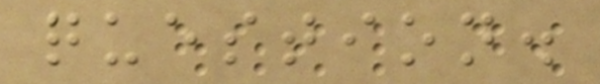question.
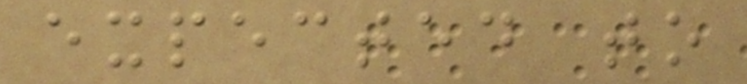expected to
